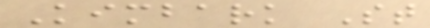Kimbark St
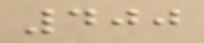400
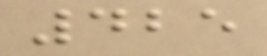425
